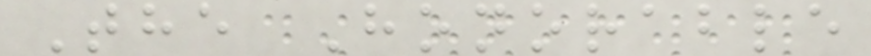The Honorable
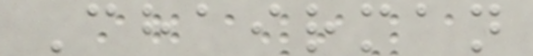Chairman
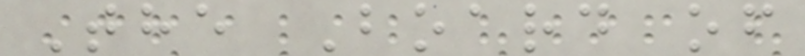The Board of
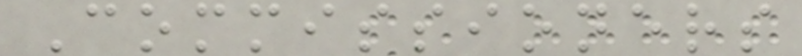Commissioners
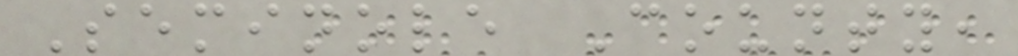Seminole County,
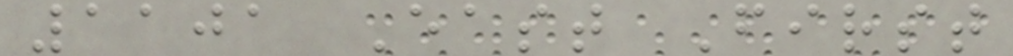1101 East First
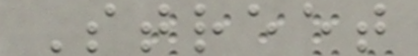Street
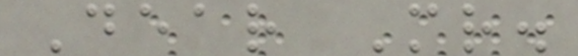Dear Mr.
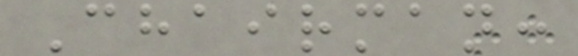Chairman:
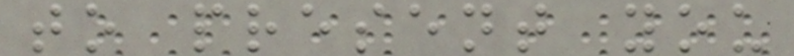to present you
